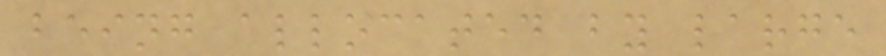being allocated by large
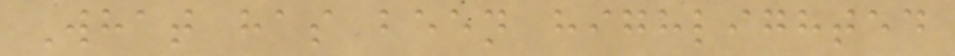What has been highlighted
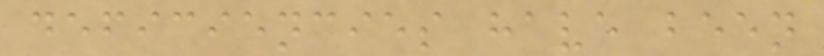deficiencies have been
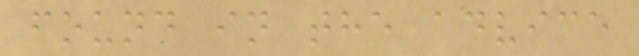found in the advice
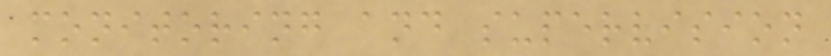monitoring and supervision
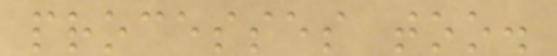processes too.
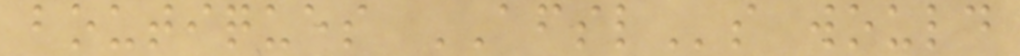boutiques AFSLs would
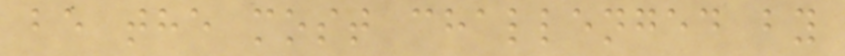be the most challenged by
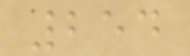254
